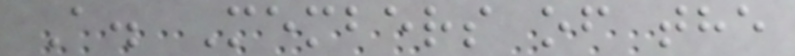A. Members of the
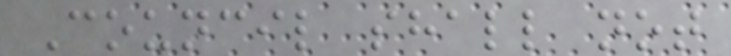Council shall not
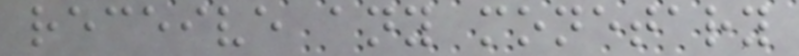receive any monetary
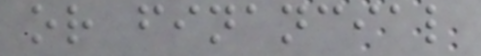or financial
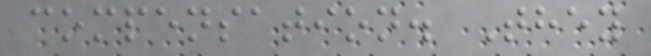compensation. They
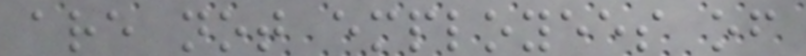are not employees of
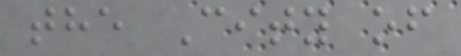the City of
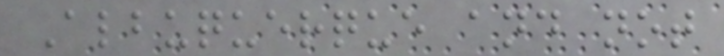Albuquerque and not
